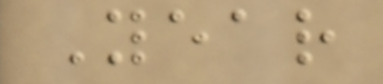Year
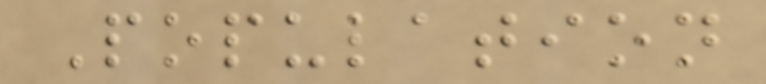Population
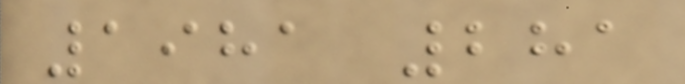1981 281
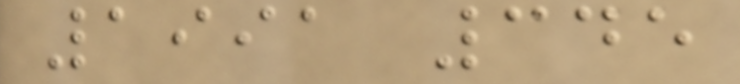1991 345
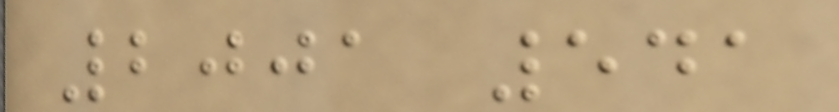2001 541
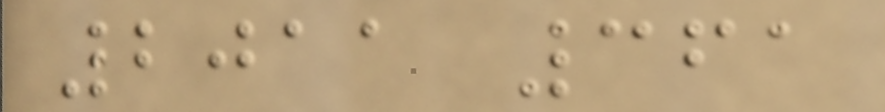2011 361
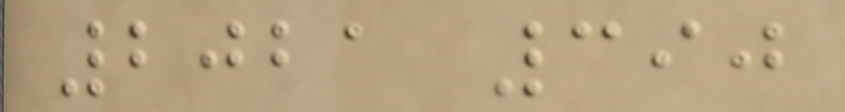2021 390
